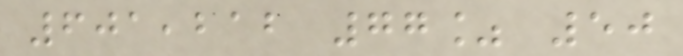601,212 77% 50
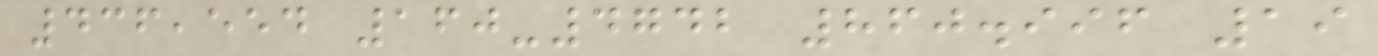436,554 160-4742 860.996 19
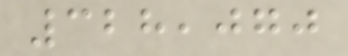328,070
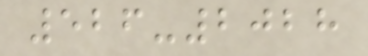526-2028
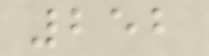252
